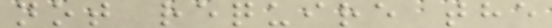not require the
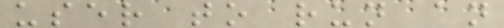user to run an
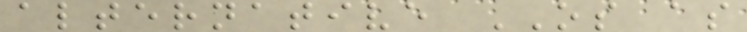alternative OS as
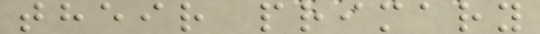their primary
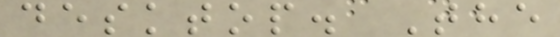desktop. The
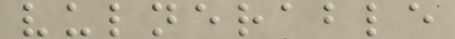vulnerable
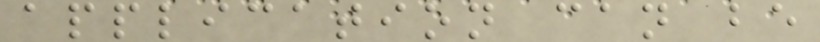application can be
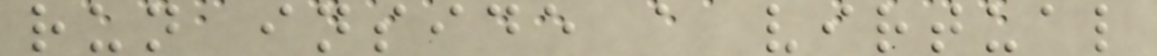run inside a virtual
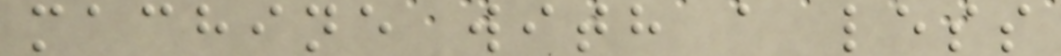machine with a less
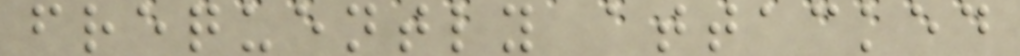frequently attacked
